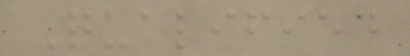Qualified
